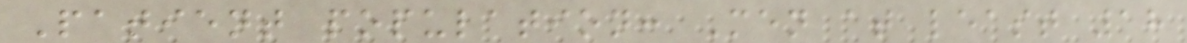Patient population: Men at least 18
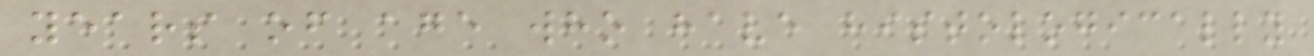years of age who have histologically
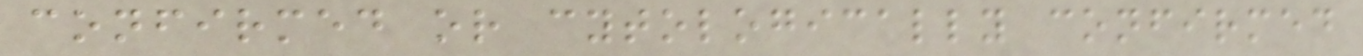confirmed or cytologically confirmed
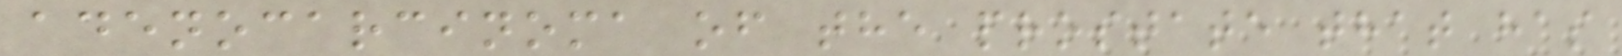adenocarcinoma of the prostate that has
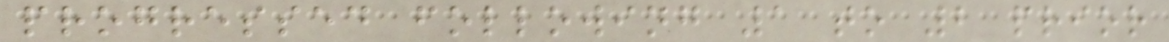progressed following 1 to 2 prior
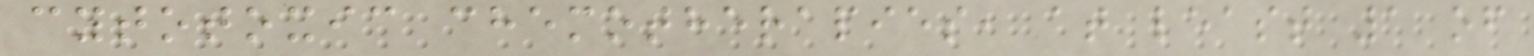cytotoxic chemotherapies, at least 1 of
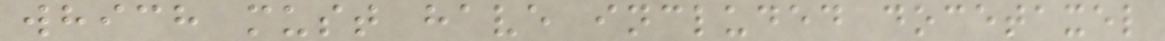which must have included docetaxel
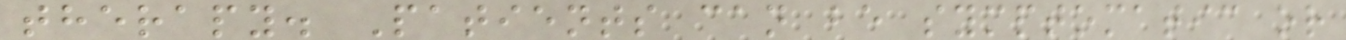therapy. Patients can be symptomatic or
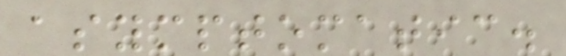asymptomatic.
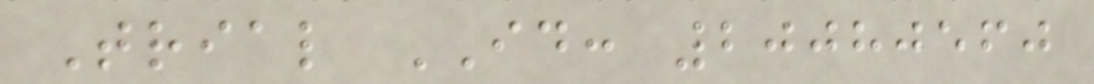Trial ID: 20080560
